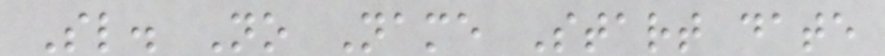Sl. No Name Start date
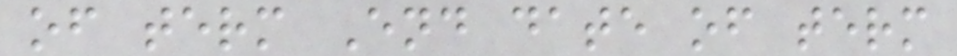of term End date of term
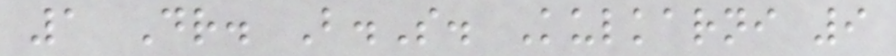1 Dr. B.S. Kulkarni 9
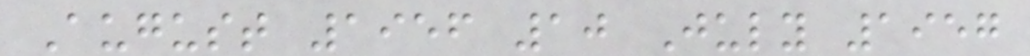August 1956 10 July 1957
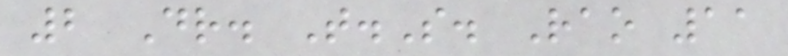2 Dr. T.S. Rao 11
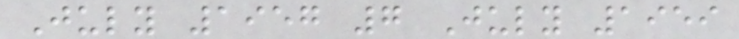July 1957 7 July 1959
